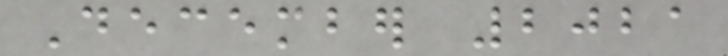December 2021
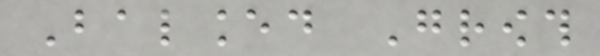Balanced Growth
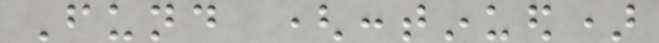Fund (continued)
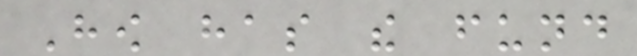How has the fund
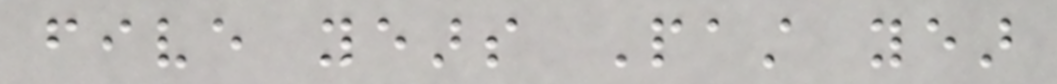five years Past year
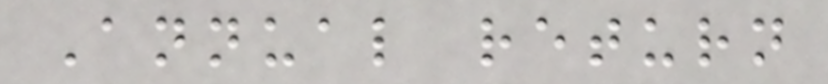Annual return
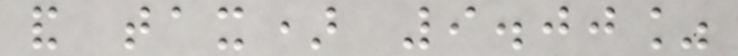and tax) 9.00%
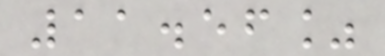11.56%
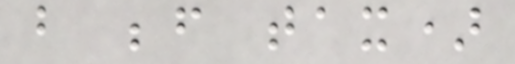but before tax)
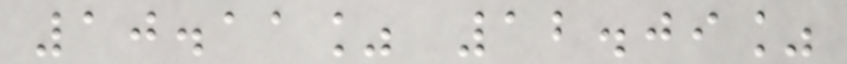10.11% 12.09%
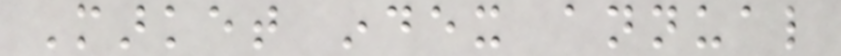Market index annual
